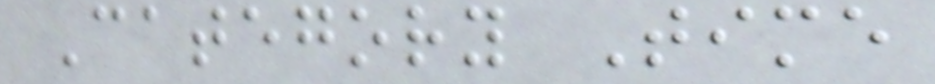Category Time
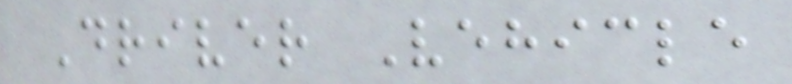Driver Vehicle
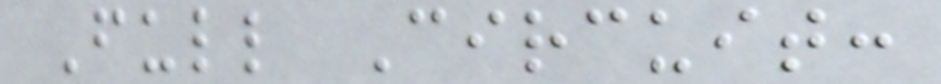Full Circuit:
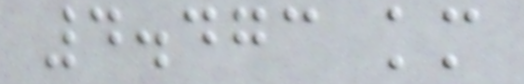4.473 km
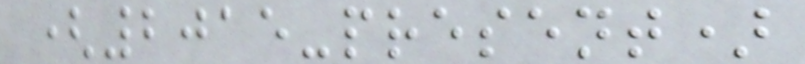(2015-present)
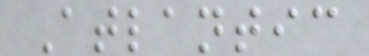Atlantic
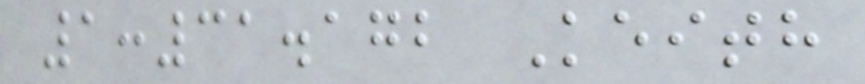1:31.172 Keith
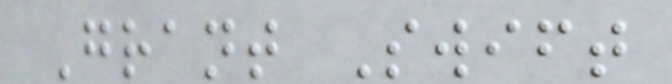Grant Swift
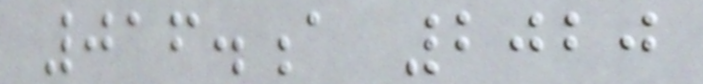016.a 2020
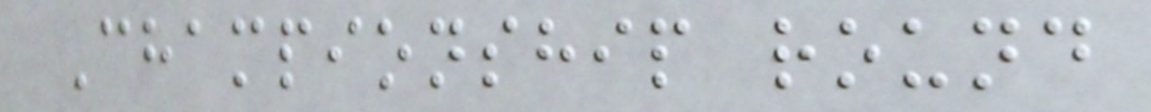Championship round
